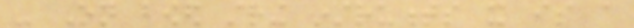- On bowed string instruments it is a
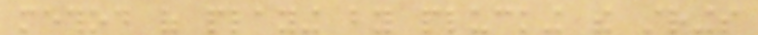method of playing by plucking the strings
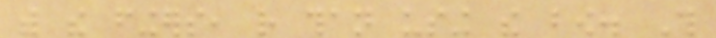with the fingers, rather than using the bow. This
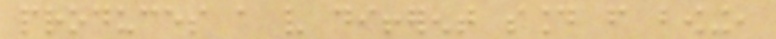produces a very different sound from bowing,
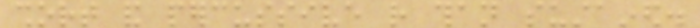short and percussive rather than sustained.
